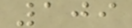109
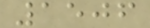1506
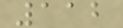112
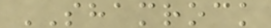SHAMROCK
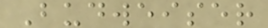Budweiser
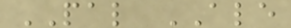PAL ALE
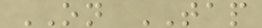ON TAP
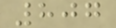807
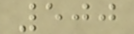500
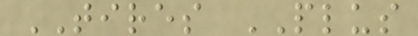TIRES PLUS
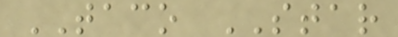TACO STAR
